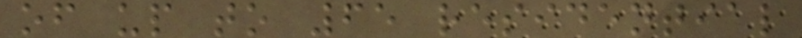of up to 65 residential
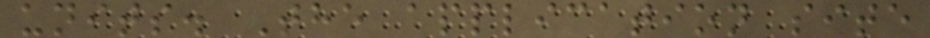units. The application site
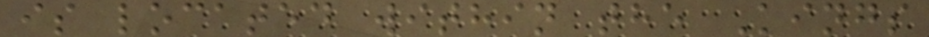is located within the Kings
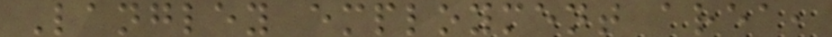Langley employment area,
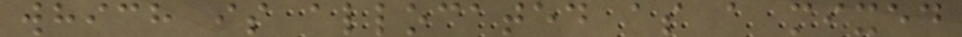which is allocated as a mixed
